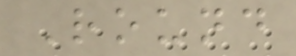Round
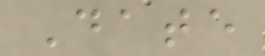Date
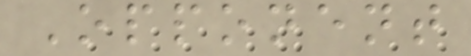Opponent
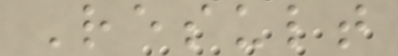Result
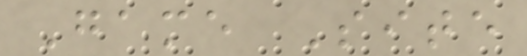Game Site
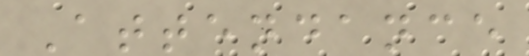Attendance
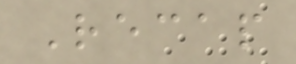Recap
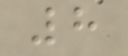8
